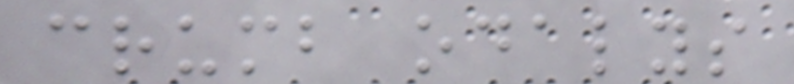crumb odalys
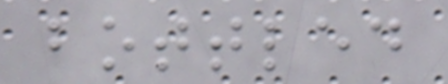bottled
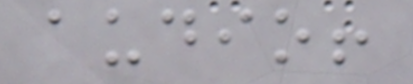audio!
